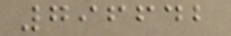796642
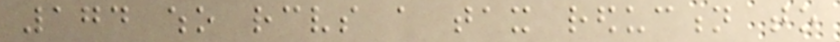174 who receives a tax reduction to
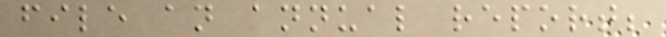file an annual report;
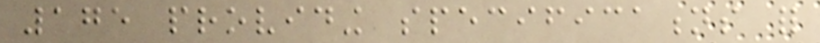175 providing specifications for
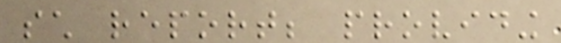such report; providing
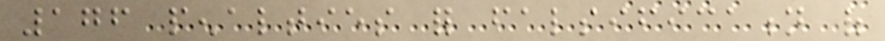176 penalties for falsification of
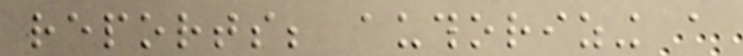reports; authorizing a
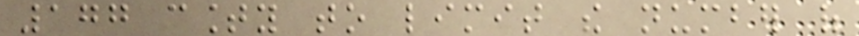177 county to limit the number of
